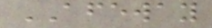AFEWAY
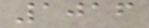1016
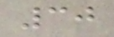30
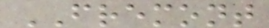FREMONT
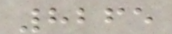8265
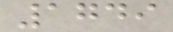1749
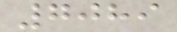7089
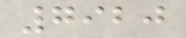7920
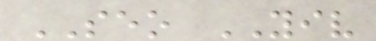SEO YIV
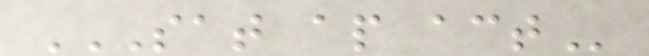SAT AP ACT
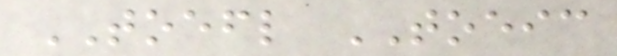TOEFL TOEIC
